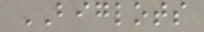BIGLOTS
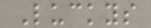Luckys
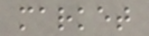market
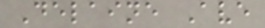Delaine Ave
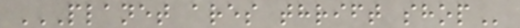PLANET ARES THRIFT SHOP
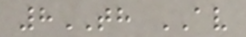8TH AV
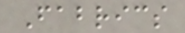Fabrics
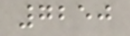7250
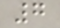7
